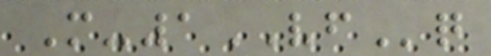M-1VFq
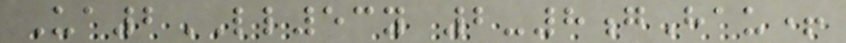Ua2LL53y 2-8gHau+
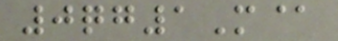0qg1M@
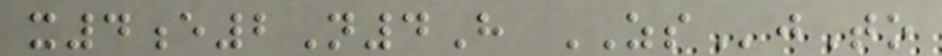x4e2N4H ZSjTo
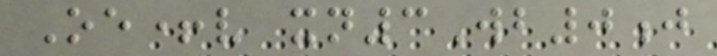Oe+v xn3Wb0j
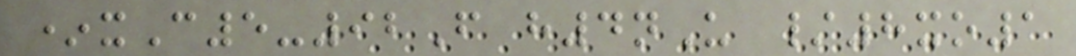*xC5-92F h4nU /8xo1
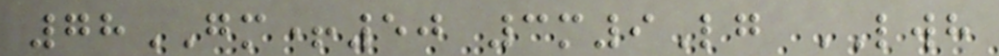78GM+50 3m9Lg LWH
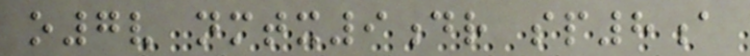o7v nmtx9dr sp8a
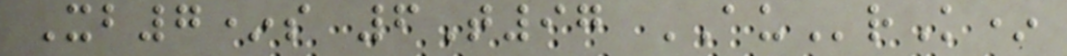Xb7*s 6T97 AUrK*
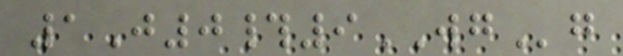1J0#9WGg
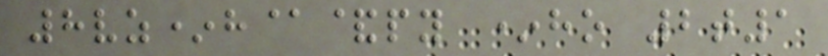8vz*h@&py *ho 2t1
